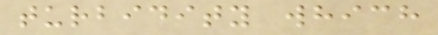turbidity which
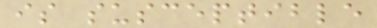is susceptible
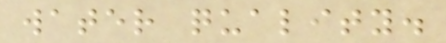water quality.
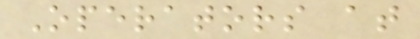Operators at
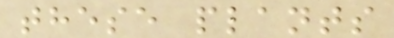these plants
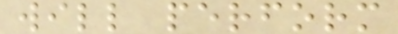will perform
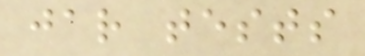jar tests
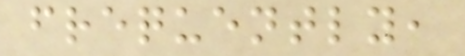frequently,
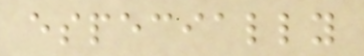especially
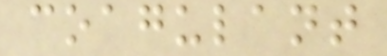coagulant
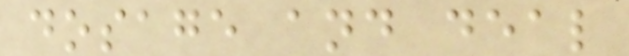dosage and deal
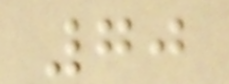70
